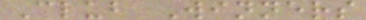Club Winners
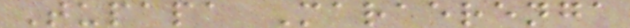Tupapa Maraerenga
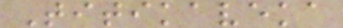Titikaveka
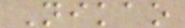Nikao
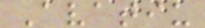Avatiu
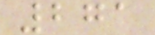271
